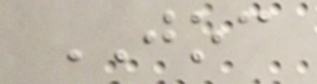JOC
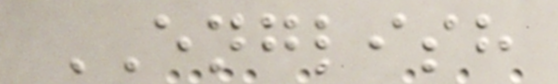ENGLISH
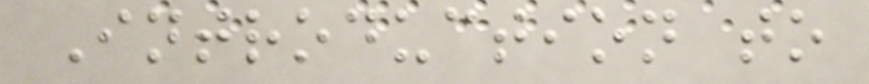Introduction to
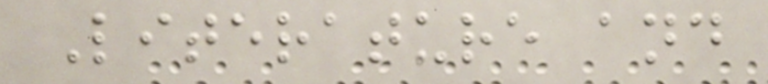Literature and
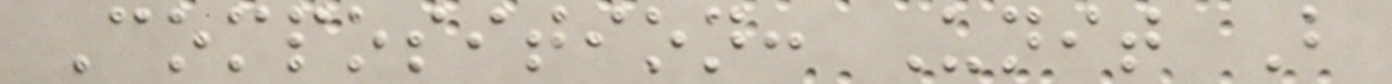Composition: Unit B
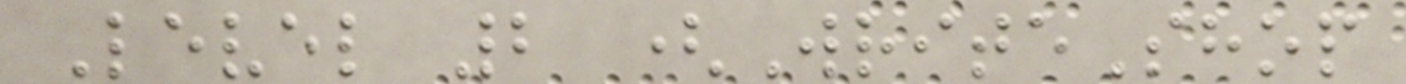Level 2 (WriteShop
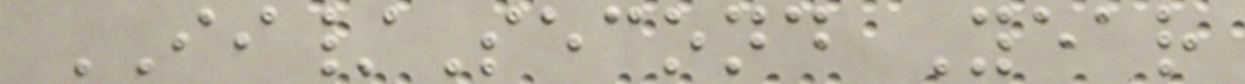II/Second Year
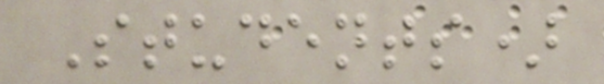Students)
